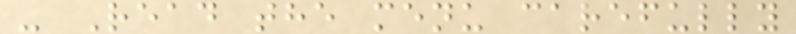- Read the menu carefully
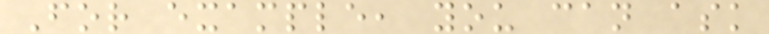For example, you can ask
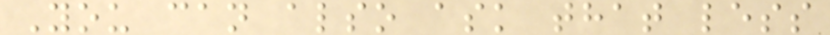You can also ask that less
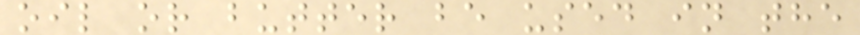oil or butter be used in the
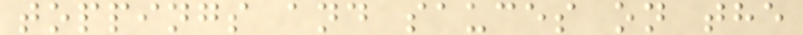toppings and sauces on the
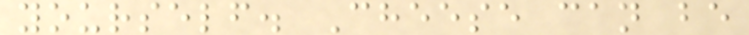yourself. Cheese can be
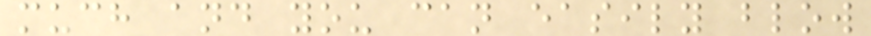much and you can easily blow
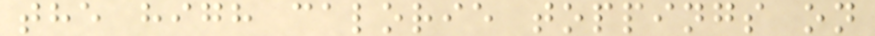the high calorie toppings on
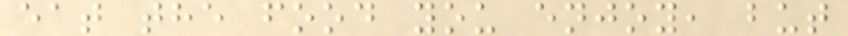eat the food you enjoy, but
